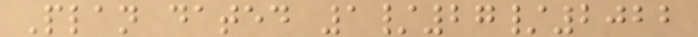Plan dated 1/27/2022
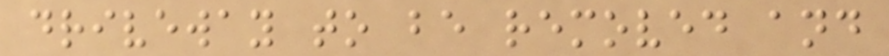driveway to be removed and
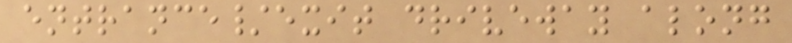entrance/exit driveway along
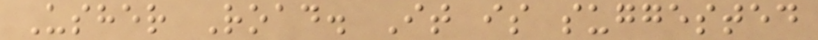Usher Road. It is suggested
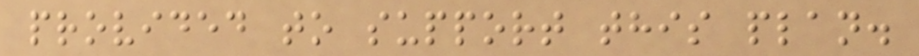provided to support this plan.
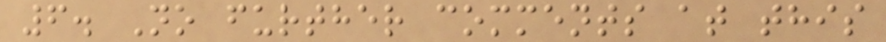6. No further comments at this
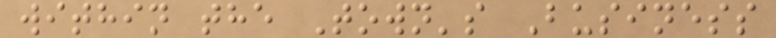within the Town's Business
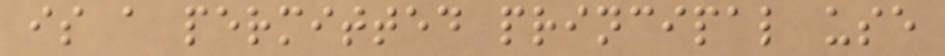is a permitted principal use
